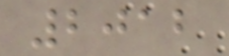2012
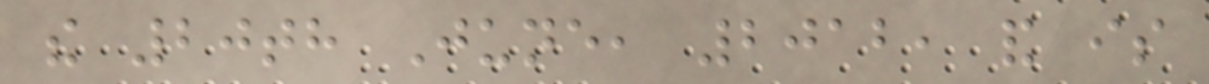the 20th June, 2012, and is
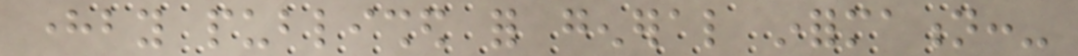hereby published for general information:-
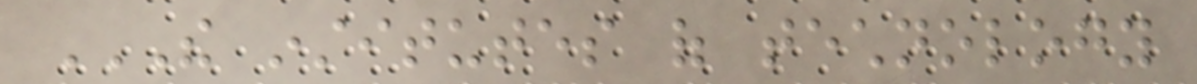THE INSTITUTES OF TECHNOLOGY
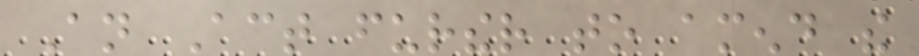An Act further to amend the
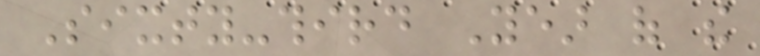Sixty-third Year of the
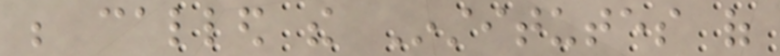be called the Institutes of
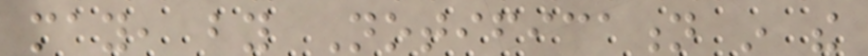may, by Notification in the
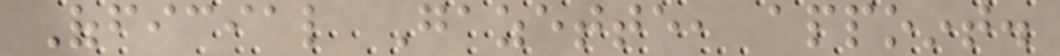Official Gazette, appoint.
